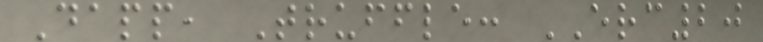Dapp, Truffle: ERC20
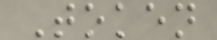Token
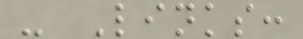- Links:
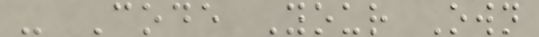- Code Your Own
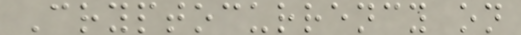Cryptocurrency on
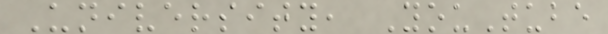University, YouTube
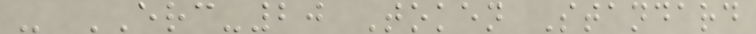- ERC-20 Token Standard
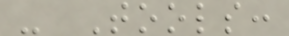- Tools:
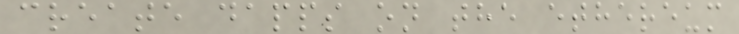create dapps on the ethereum
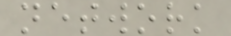network
